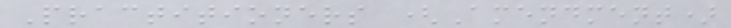Practitioners (Amendment)
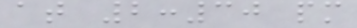at 2:30 pm
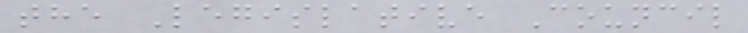the Legislative Council
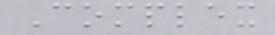Complex
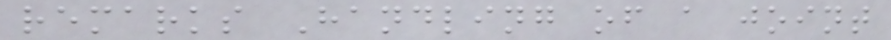remarks Handling of a joint
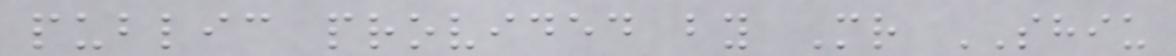public provided by Mr SHIU
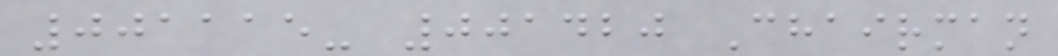001115- 001420 Chairman
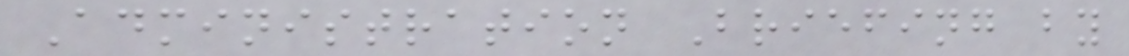Administration Briefing by
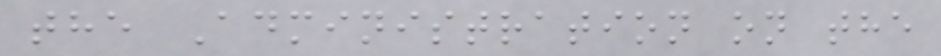the Administration on the
